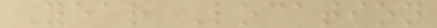Year Location
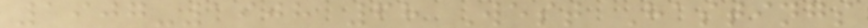1907-1908 68 West Hastings
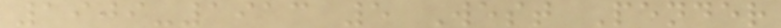1909-1913 5 West Pender
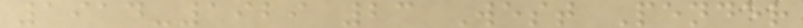1914-1929 23 West Pender
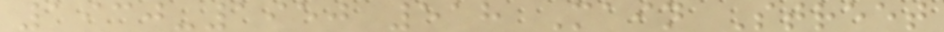1930-1950 518 Main Street
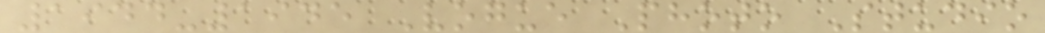1944-1945 Vogue Photo Studio
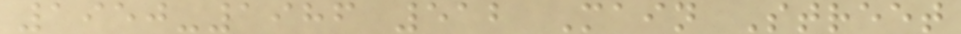1950-1986 512 Main Street
